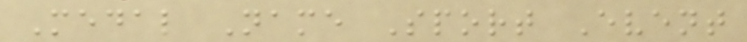Medal Name Sport Event
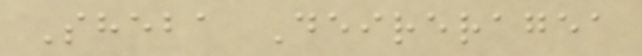Sheba Deireragea
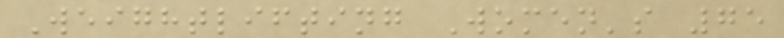Weightlifting Women's 75
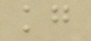kg
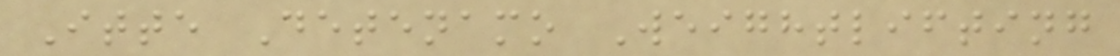Itte Detenamo Weightlifting
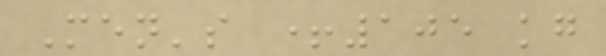Men's +105 kg
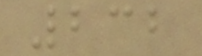232
